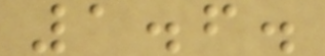1.6.
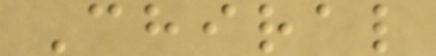Chiral
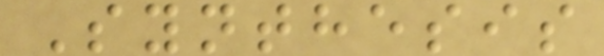Synthesis
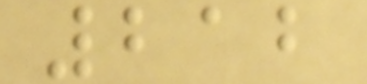212
